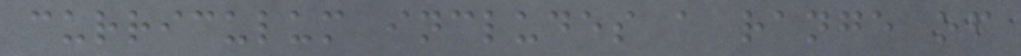curriculum includes a range of
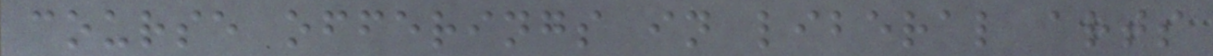course offerings in liberal arts
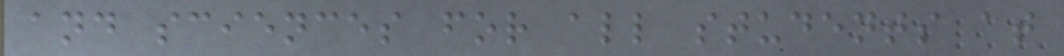and sciences for all students at
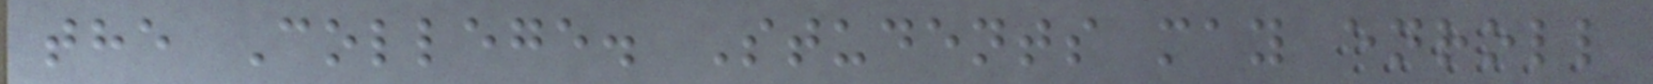the College. Students may enroll
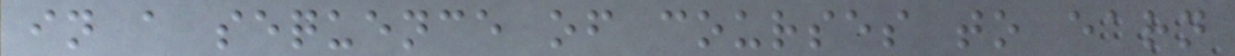in a sequence of courses to earn
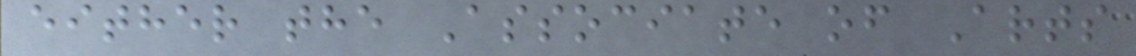either the Associate of Arts
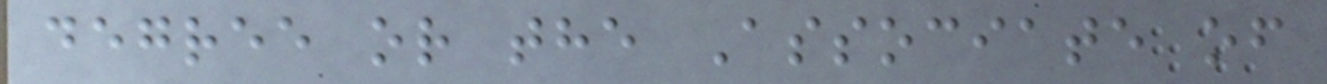degree or the Associate of
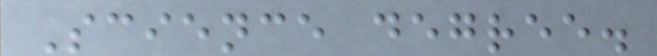Science degree.
